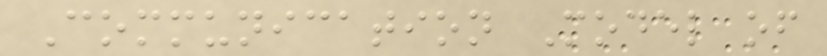Communication Model of
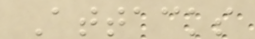Attacks
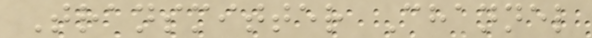Transmitter Channel
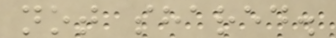not shared.
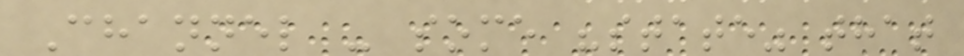Channel - some "state" that
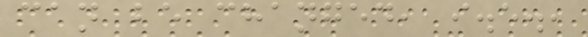can be changed, i.e.,
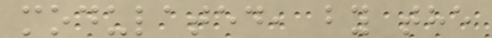modulated, by the
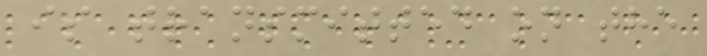is transmitted on the
